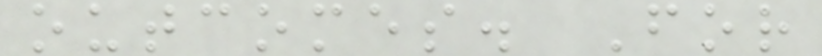outcomes. For
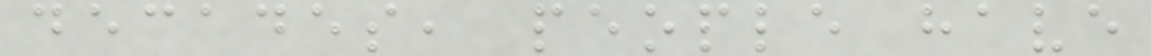decades, people have
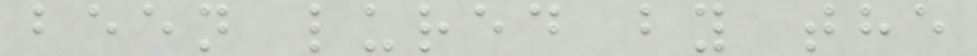been lured by the
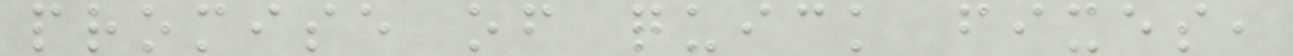promise of quick fixes,
